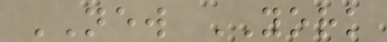NEW YORK
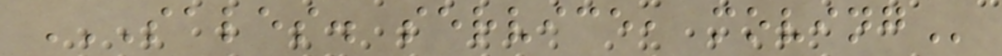SALES. SERVICE, MOVING
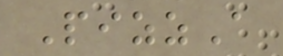PizzA
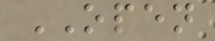OPEN
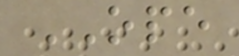OPE
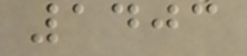1403
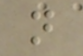n
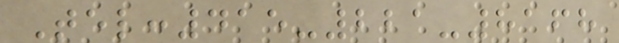Tel:415-221-8168
